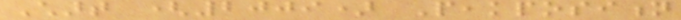Chart (2009) Peakposition
